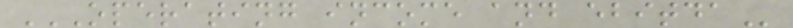OPERATING INCOME AND EBITDA
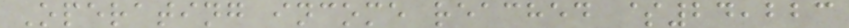Operating income reached $24,223
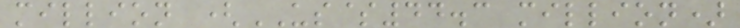million (US$44.3 million)
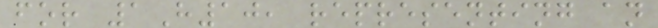for 1H10, representing an
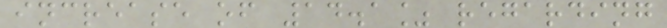increase of 14.1% regarding
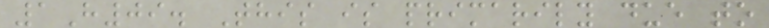1H09. This is primarily due to
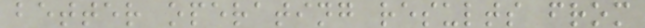better operating results from
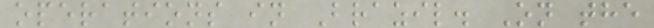operations in Brazil. On the
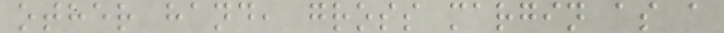other hand, gross margin as a
